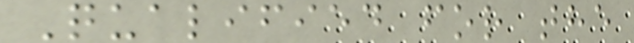Qualified for the
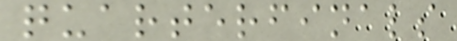quarterfinals
